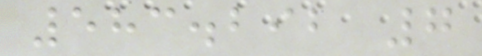583.292 7
